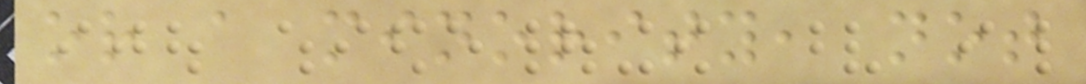or a minority, not
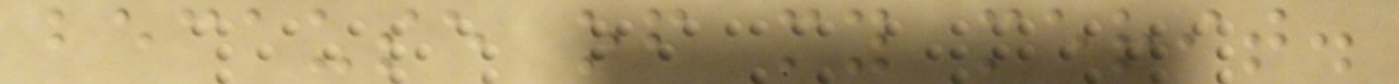because of my merit.
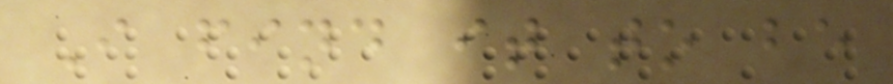I find it to be
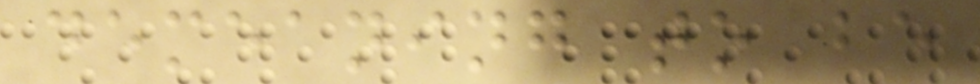demeaning to be
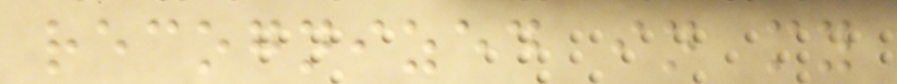recognized in my
